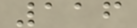116
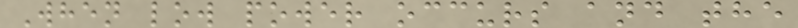When low power occurs and the
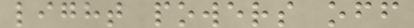light powers off
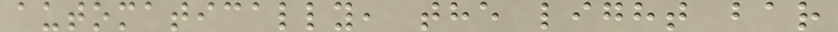automatically, the light bar
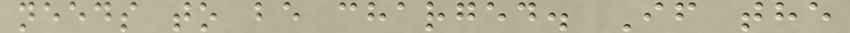needs to be charged. If the
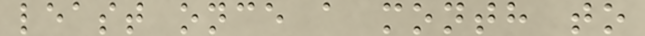least once a month to
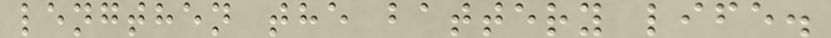lengthen the battery life.
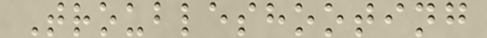Troubleshooting
